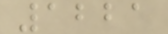1221
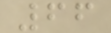66
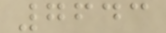7643
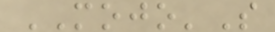MOJO'S
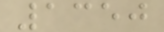1350
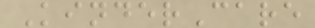KinderCare
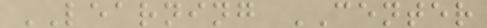LEARNING CENTER
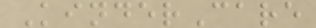KinderCare
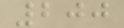200
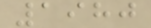1980
